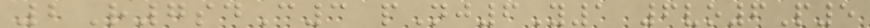2R7sdC3 pNj6Y1 6vo6P5
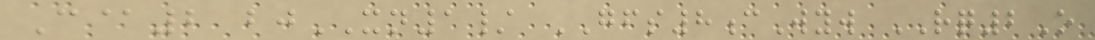C@2 bjXN1/ GFS8cWyw RQ2O
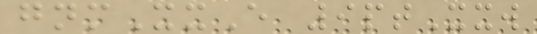gnmXxE 9ptXxw
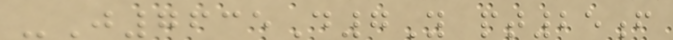-J7635D7Y pt25f
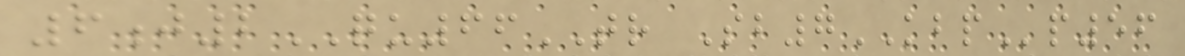6j2QU66TR Sb7KBPp56
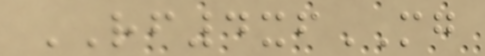RF4xfMG
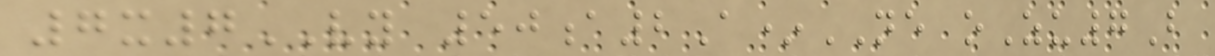7x7VY 50a2A*NE oZu7B
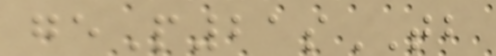geP21sTB
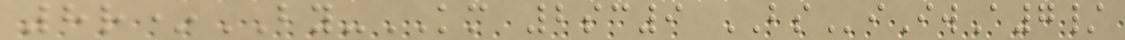8r*BY-KM 2sc9 BSiIwA7/
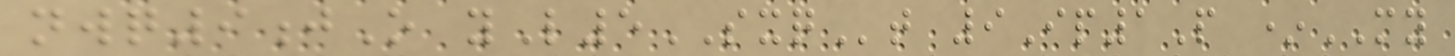nwq9jO yL5SXQt 9Ip1P *MY
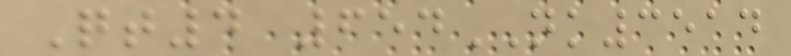Qt4 654NK3514
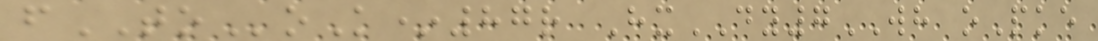fTOoK*87r HxDY7WH oPke
